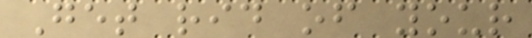Get rid of your
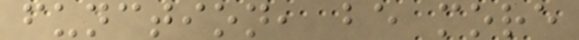function, be more
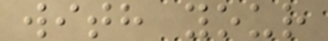with your
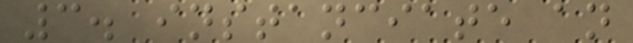3. instanciate an
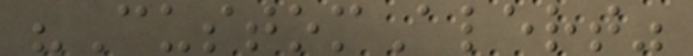"CustomAlert"
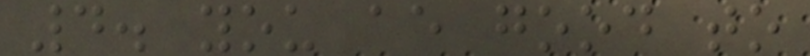4. you ae good to
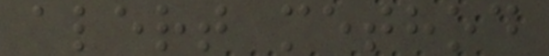alert method
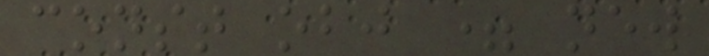const obj = new
